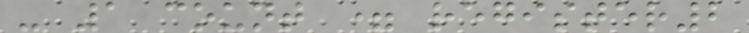- 1 count = register2
